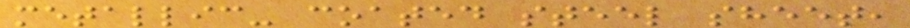metallic- coated steel sheet,
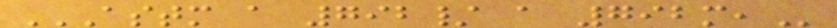ASTM A 792/ A 792M,
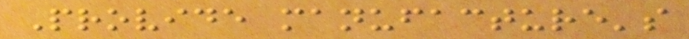Provide manufacture's
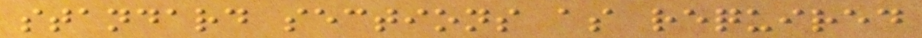standard sections as required
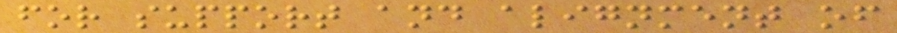for support and alignment of
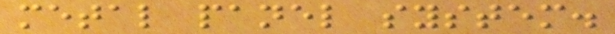metal panel system.
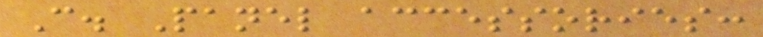C. Panel accessories:
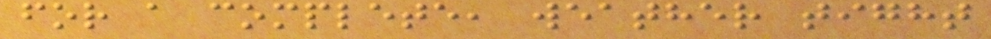for a complete, weather tight
